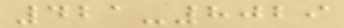421-8029
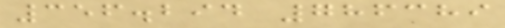356.294 786389
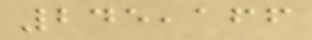245,166
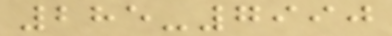285-7990
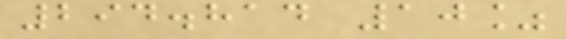294.814 10%
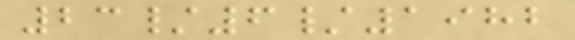23/6/1982
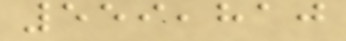559,810
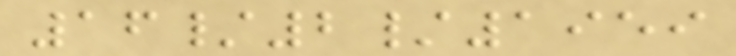16/2/1959
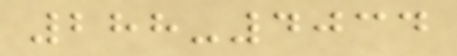288-4034
